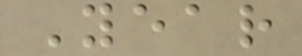Year
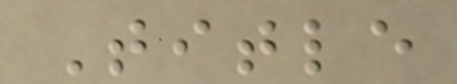Title
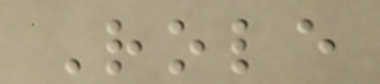Role
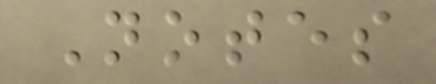Notes
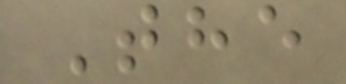The
